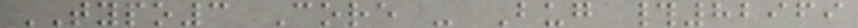TYPO3 Core - Bug #82969
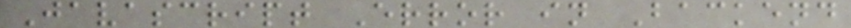Javascript Error in Backend
